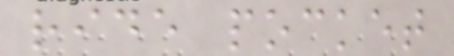ride pocket
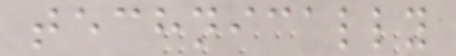technically
